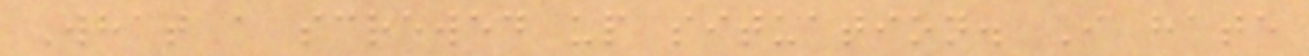What a screwed up situation. I hate
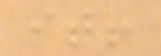it!
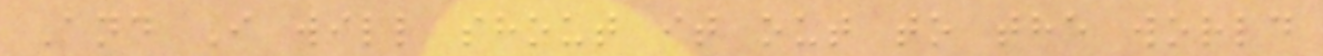And I will shout it out to the world
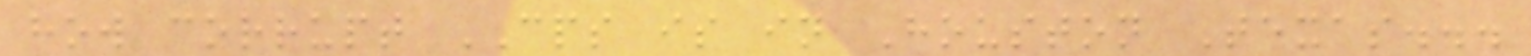how corrupt CPS is in Houston Texas...
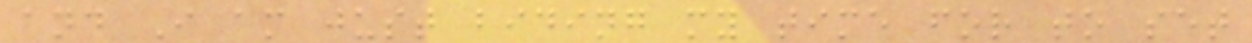and I am just biding my time for to set
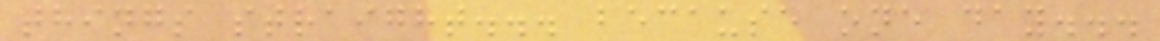things straight... because one day...
